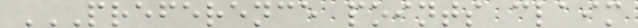PREFERENCE POINTS CLAIM
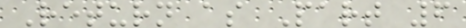Return as Part 6
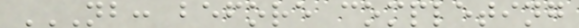NB: BEFORE COMPLETING
